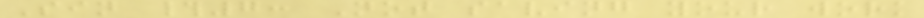Sin #7: Not saving your work
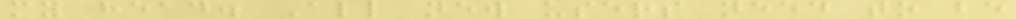my head. All new users need to be
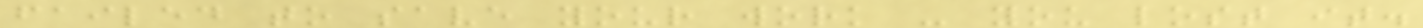failed to save your work - you lost it.
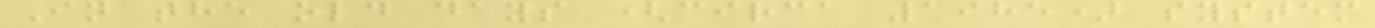In the old days (circa 1985) system
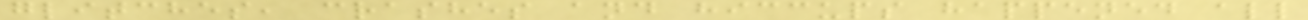glitches, crashes and hiccups happened all
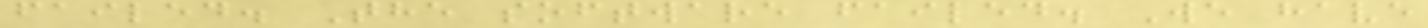failed. The software failed. We have
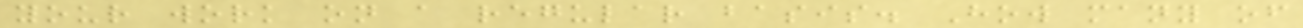your work on a regular basis. How many of
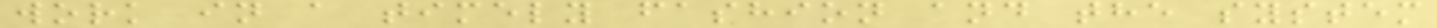work in a timely fashion and the system
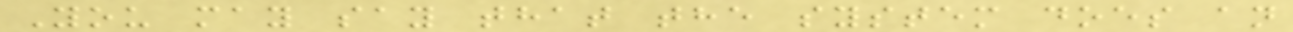You may say that the system does an
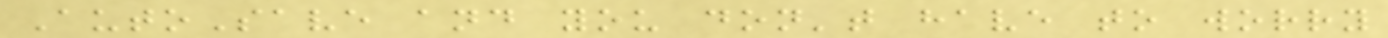AutoSave and you don't have to worry
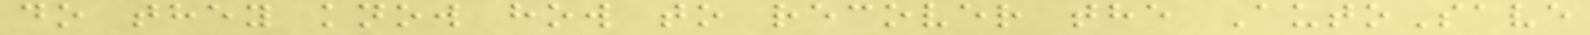do they know how to recover the AutoSave
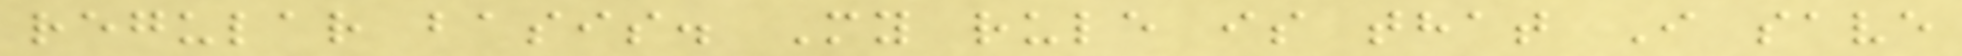regular basis. My rule is that I save
